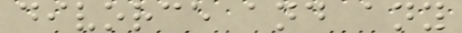divorce and any
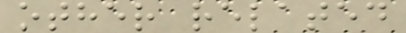other related
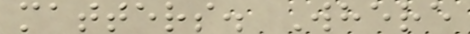matters. Where
